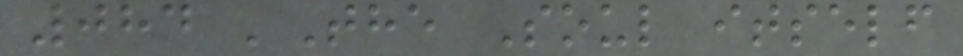084 'The Soul itself
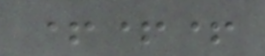+++
